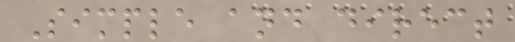Simple and direct
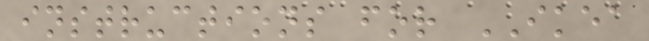instructions for IKEA
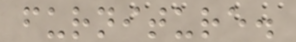furniture.
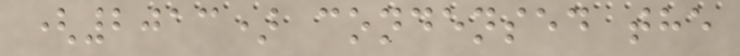(2013) condensed the
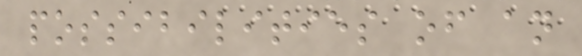possibilities of an
